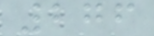276
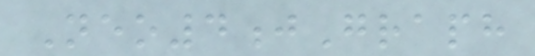Neo4jGraph
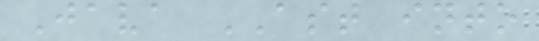Java AST into
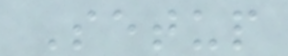Setup
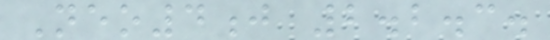Neo4j 2.2.3.
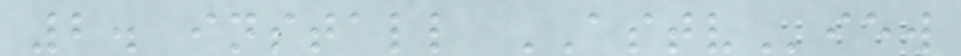2. install ASTView
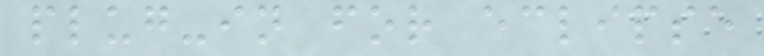plug-in for eclipse
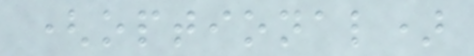(optional)
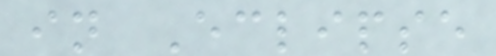in Eclipse
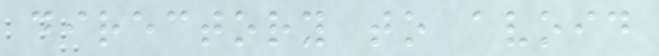directory to avoid
